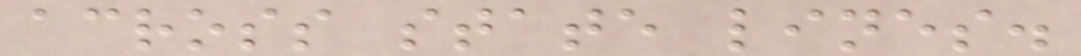across state lines.
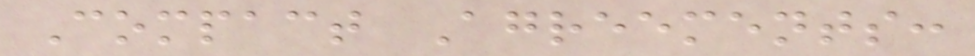Compact Agreements:
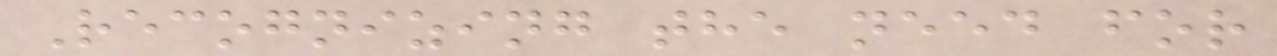Recognizing the need for
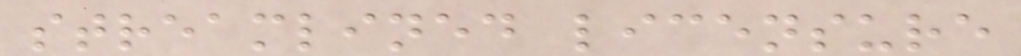streamlined licensure
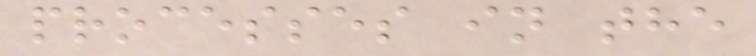processes in the
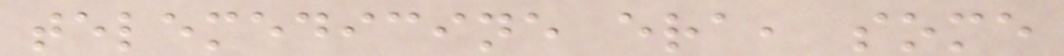telemedicine era, some
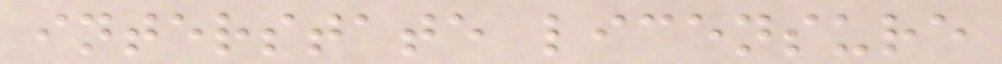interstate licensure
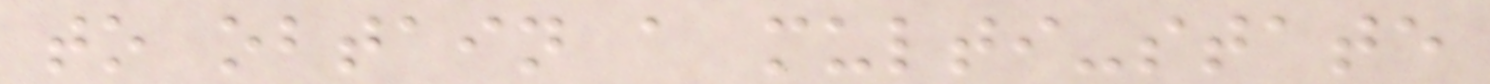to obtain a multi-state
